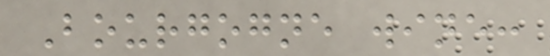Bourgogne wine:
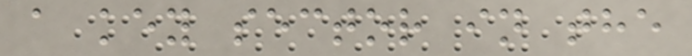a key sector in the
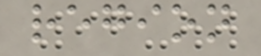region
